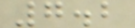7.2
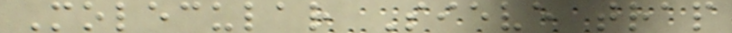Molecular Sieve trap
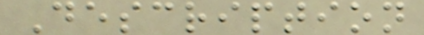Description
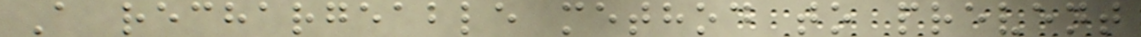A rechargeable method to prevent
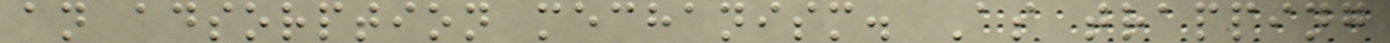an adsorption mechanism. As trapping
